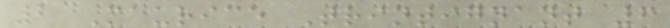2 Maurice Trintignant 6
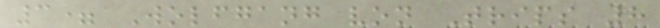3= Wolfgang von Trips 8
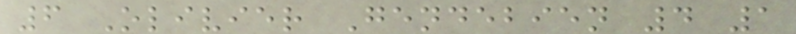6 Olivier Gendebien 4 1
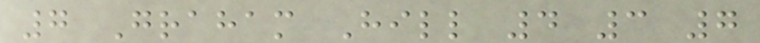7 Graham Hill 4 3 7
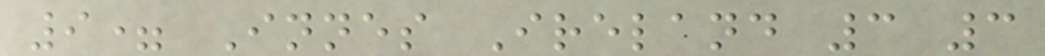9= Innes Ireland 3 3
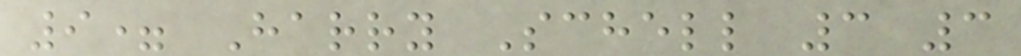9= Harry Schell 3 3
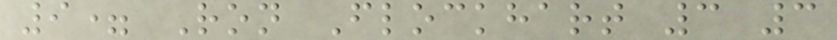9= Ron Flockhart 3 3
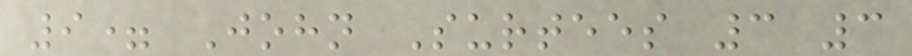9= John Surtees 3 3
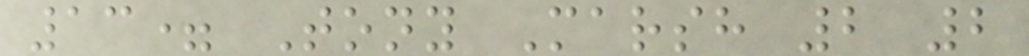13= Tony Marsh 2 2
